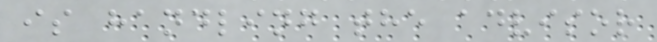is handling the advisor
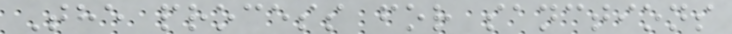The process for sanctions
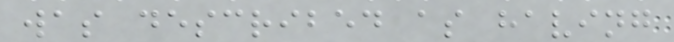was described as having
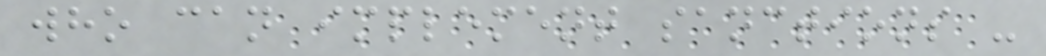who can implement sanctions -
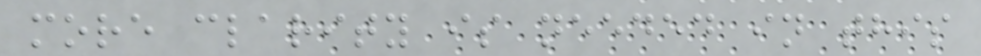more clarity is needed in this
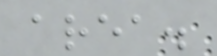area.
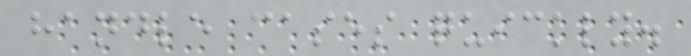handle cases quickly.
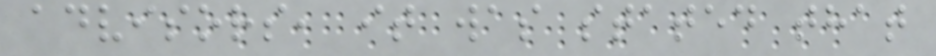advisors, it was stated that
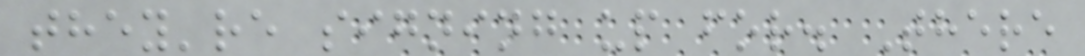they're signing up for. There
